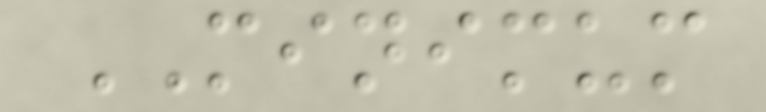MINIMUM
